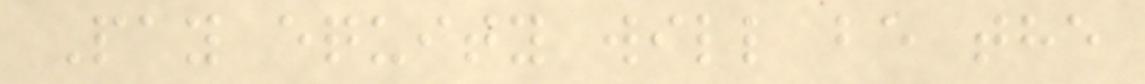Pay equity will be the
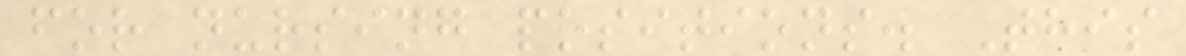for nursing positions. This
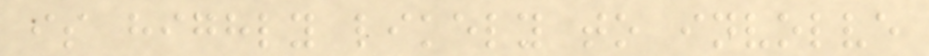is highly likely to involve
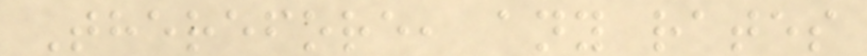Therefore, any rates
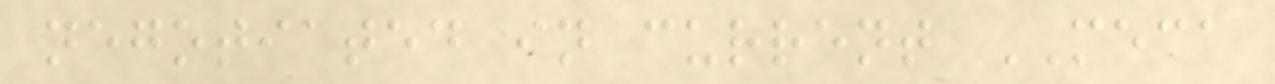negotiated in current MECA
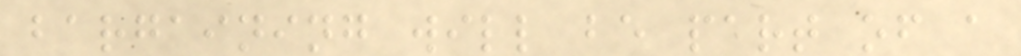bargaining will be part of a
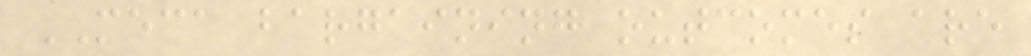MECA bargaining outcomes are
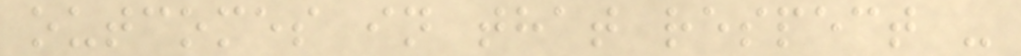outcomes in that respect -
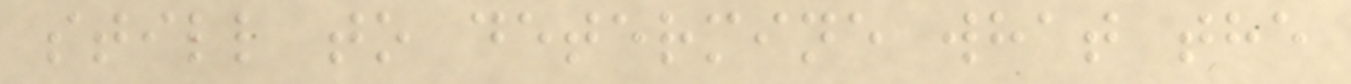still to determine what the
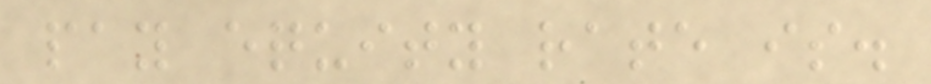pay equity rate is.
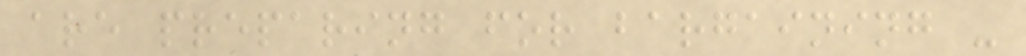are preparing for bargaining -
